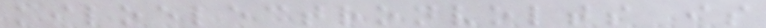kiloelectronvolts is
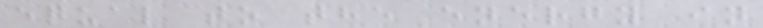equal to the energy in
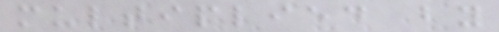multiplied by
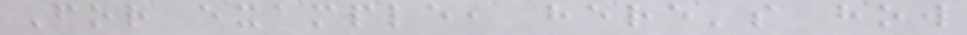For example, here's how
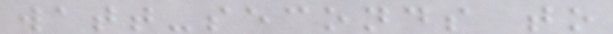watt-seconds to
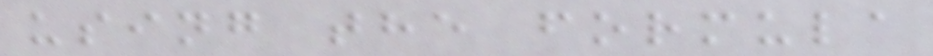using the formula
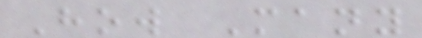How Many
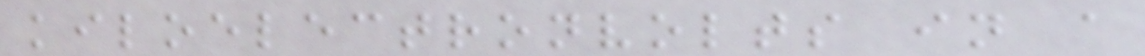kiloelectronvolts in a
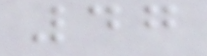47
